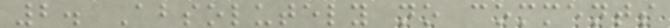2. Absolutely no comments
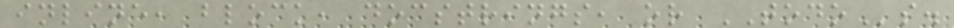inline, block, docstrings, or TODOs.
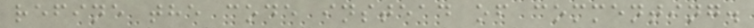refine the code instead of commenting.
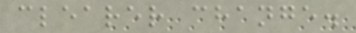clearer change.
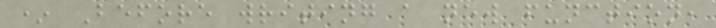* Before writing a new function,
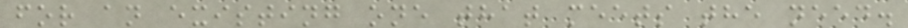for an existing one that meets the need.
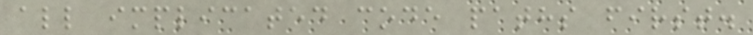all implicated code paths first.
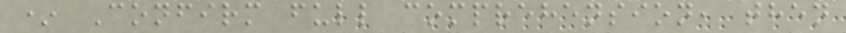* Confirm full comprehension, then
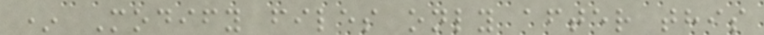* Modify files only after this
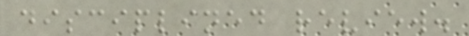disciplined review.
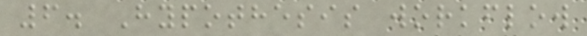6. Hypothesis workflow
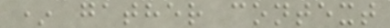* gather context
